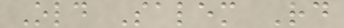Old Salem Rd
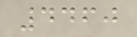4460
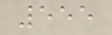555
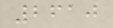2610
